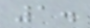1.
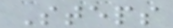Steps
